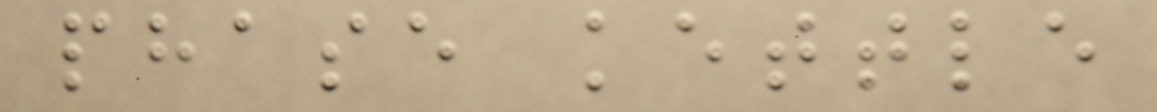phase kettle
